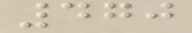470
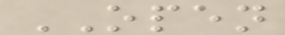OPEN
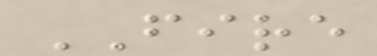FIRE
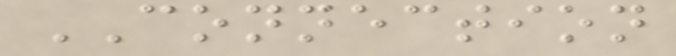CONNECTION
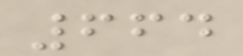664
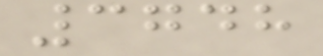3748
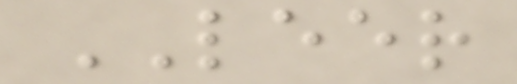LEER
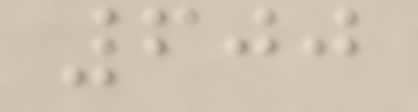600
